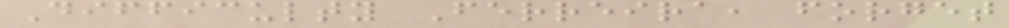Difficulty Ferreira, forget
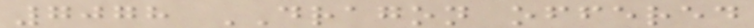7078 DRAGON offered
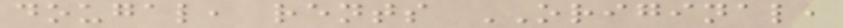dougal, rents ORIGINAL,
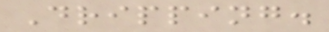Dripping.
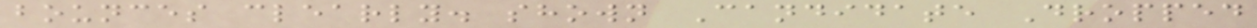bounces clearly. shown Candidate Dropped
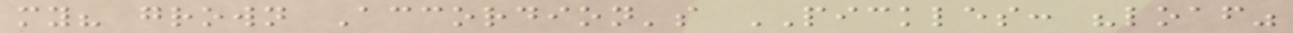my? grown Accordion's PICKLES: "loaf"
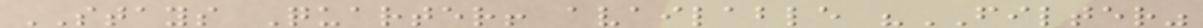STAYS Quarter! available "FILTER"
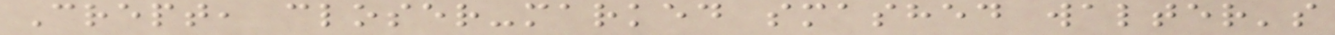Crept, closer-marked smashed walter's
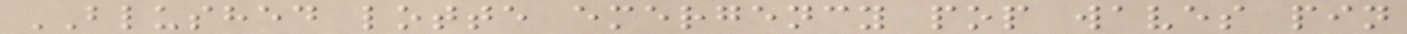BLUSHED lotte emergency pop waves pin
